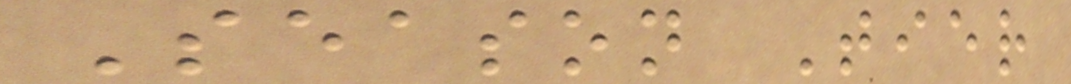Season Tier
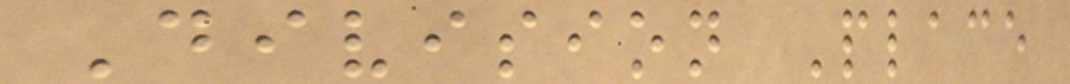Division Place
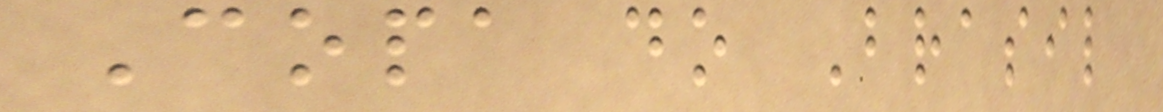Copa do Brasil
